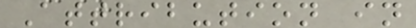Attribution in
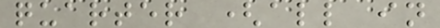quarter (all in
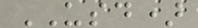USD)
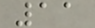11
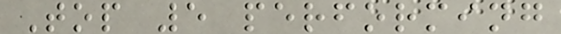Top 5 performing
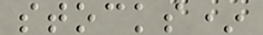stocks*
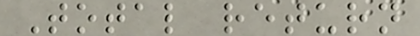Total return
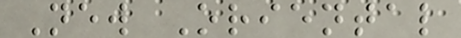New Oriental
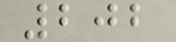202
